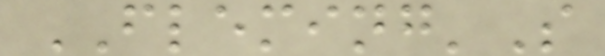FLEMING'S
